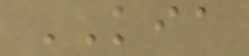KIA
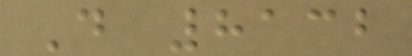D 8132
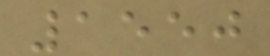1550
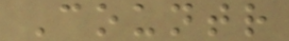Countr
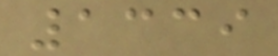1339
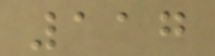117
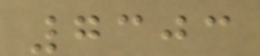7303
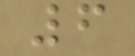6
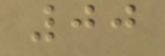00
